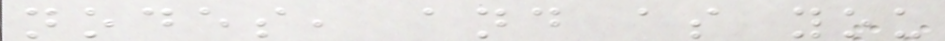nodes, and as you
